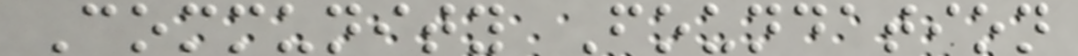Community Foundation
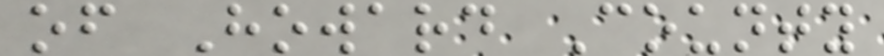of Howard County
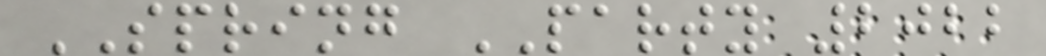SPRING PARTY 2022
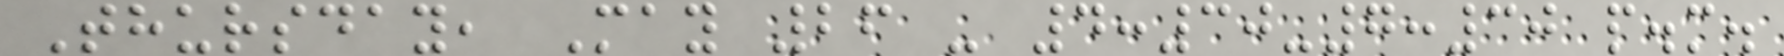Thursday, May 26 - 4:30-7:30 p.m.
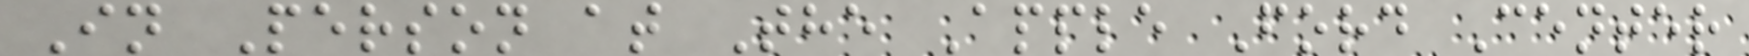In Person at The Apple Ford Center
